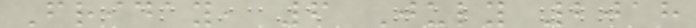Friday, 6 July 2018
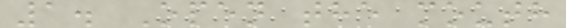1. Open the mouth
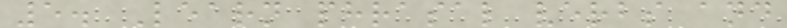5. Learn phrasal verbs and
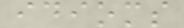idioms
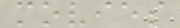movies
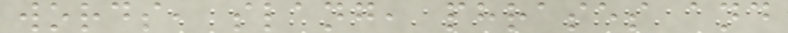words, slang, phrases and
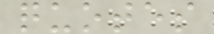quotes
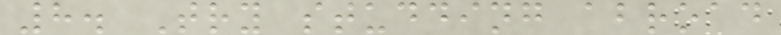8. Try studding abroad
